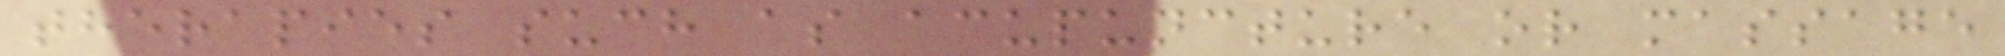therapies such as acupuncture or massage
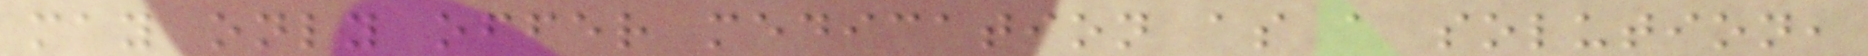may only offer medication as a solution,
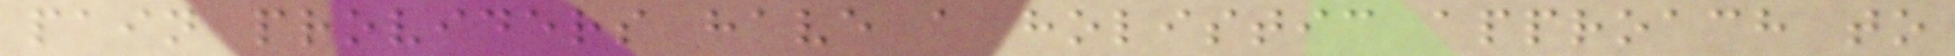pain providers have a holistic approach to
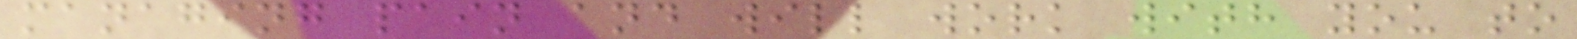managing pain and will work with you to
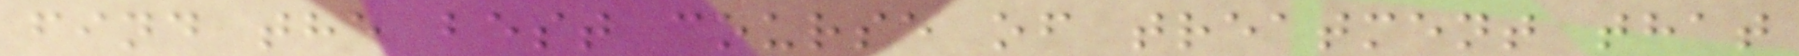find the best course of treatment that
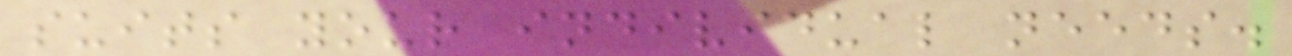suits your individual needs.
